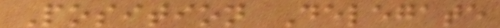Position Delegate
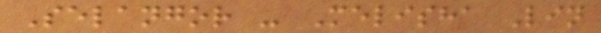Selangor - Melisha Lin
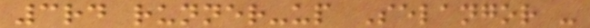3rd runner-up Selangor -
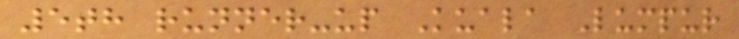5th runner-up Kuala Lumpur
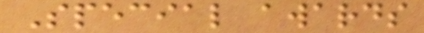Special awards
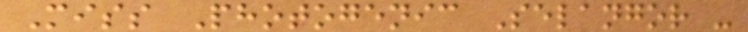Miss Photogenic Selangor -
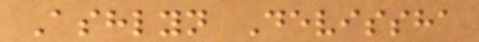Ashlyn Devissha
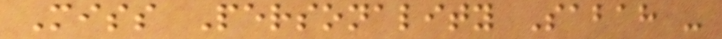Miss Personality Sabah -
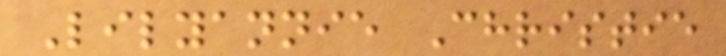Lilyannie Christie
